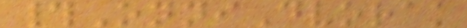#OnniDvorak
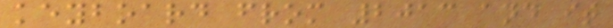keyboard from 2013 and it
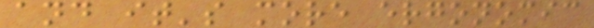and it's more ergonomic
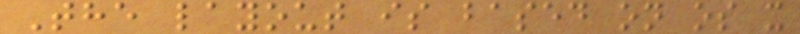The layout is based on os x
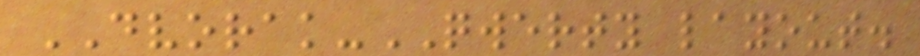DVORAK-QWERTY layout.
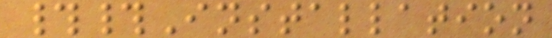##Installation
